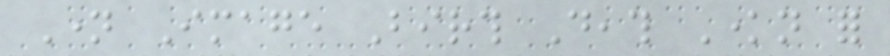Name Image Birth Death Known for
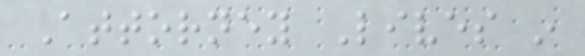Attorney Lives in
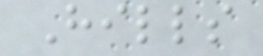Hills
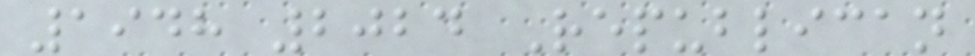1948 2024 Republican
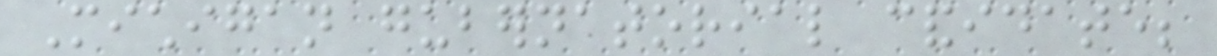Michigan gubernatorial candidate;
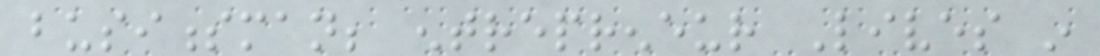businessman; entrepreneur Lives in
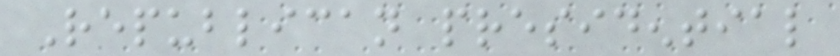Republican presidential
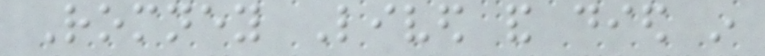Romney Lived and died in
